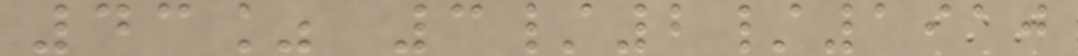43% 3/2/1910
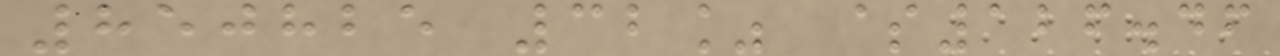850825 32% $126.46
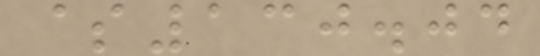$130.04
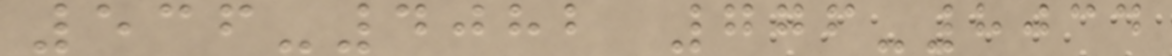536-4082 776-8034
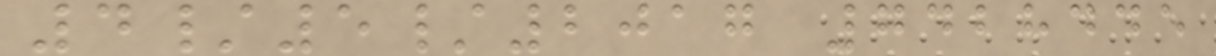4/5/2017 7428445
